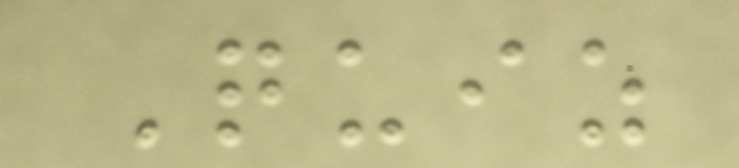Quiz
